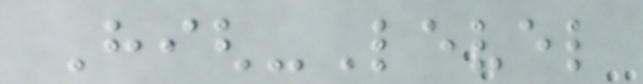High-Level
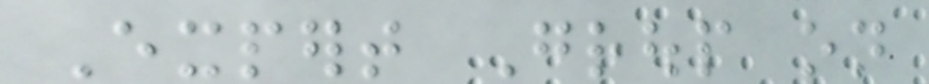Expert Group on
